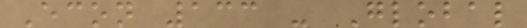Econ 133 - Global
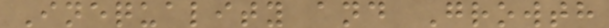Inequality and Growth
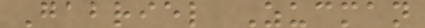Gabriel Zucman
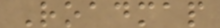Roadmap
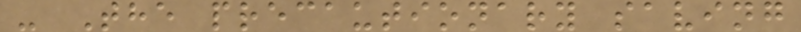- The precautionary saving
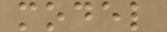model
